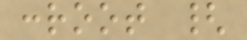:root {
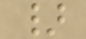}
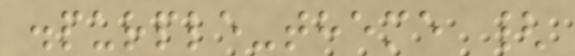.purple-theme {
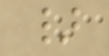}
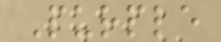Purple
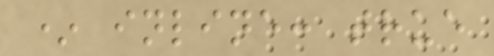* inline: true
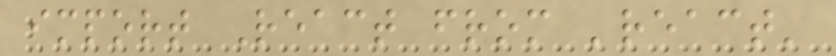import React from 'react'
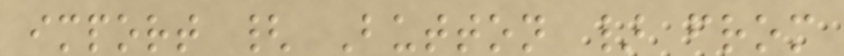import { Button } from
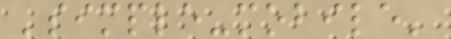'simple-mobile'
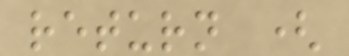return (
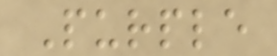Purple
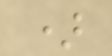)
